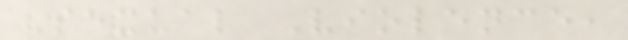Sexual Violence,
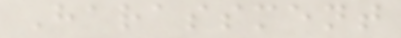Harassment
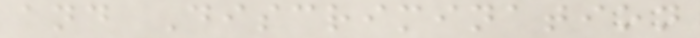and Discrimination
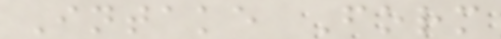Intake Form
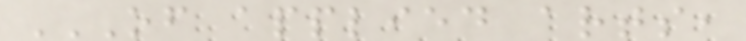OF APPLIED ARTS,
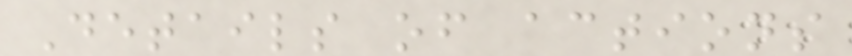Details of actions
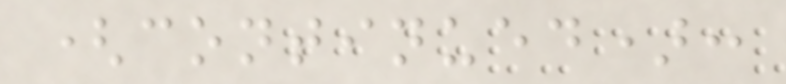(continued):
